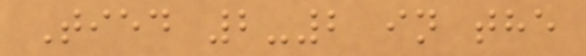Tied 2-2 in the
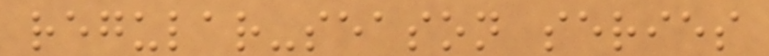regular-season series
